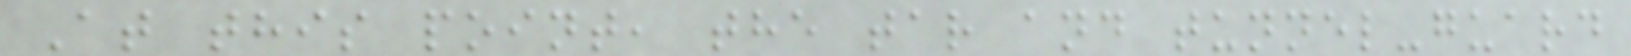At this point, the tar and tunnel-guard
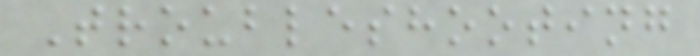Troubleshooting
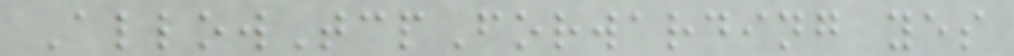AllowTcpForwarding yes
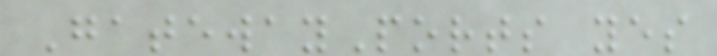GatewayPorts yes
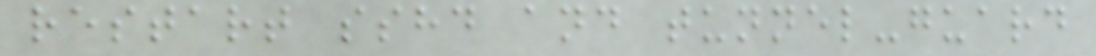restart sshd and tunnel-guard
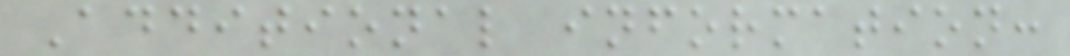Additional information:
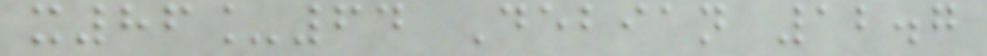x86_64 Debian 12.7
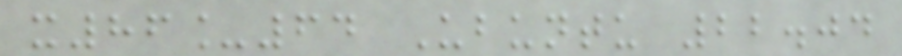x86_64 Ubuntu 22.04
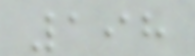198
